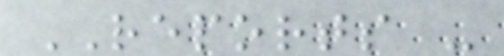REPORTS -
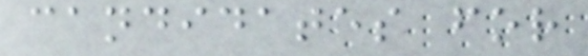candidates for
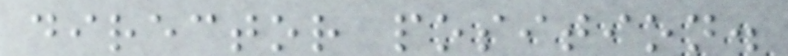director position.
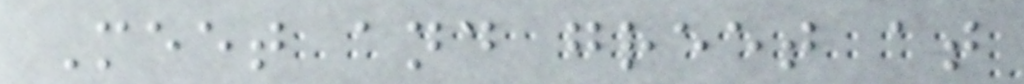Meet and greet at
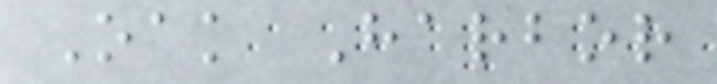Oak Harbor
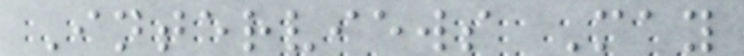Interviews May
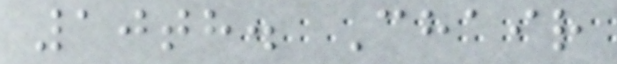10th. Chair
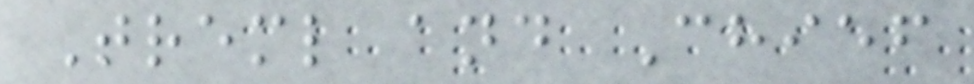Treml and Chief
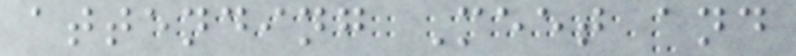attending Meet and
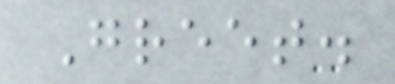Greet.
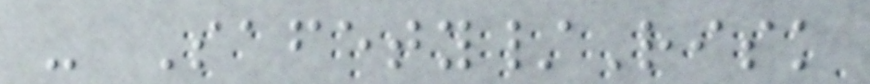- Safety/Risk
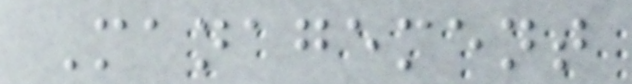Management
